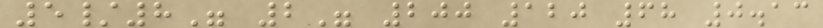5/8" 2" 200 120 68 0.13
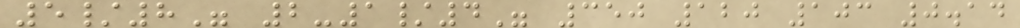5/8" 2-1/4" 350 120 103 0.14
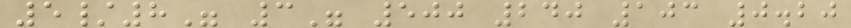5/8" 3" 500 240 103 0.20
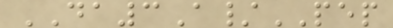DA3A/PEP
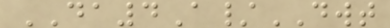DA4A/DWT
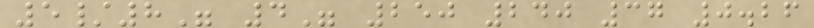5/8" 4" 250 240 37 0.26
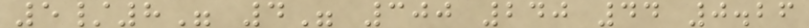5/8" 4" 300 240 44 0.26
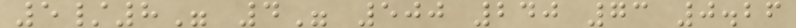5/8" 4" 500 240 73 0.26
